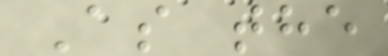As the
